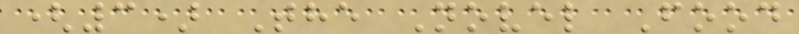(3) The Novel Food
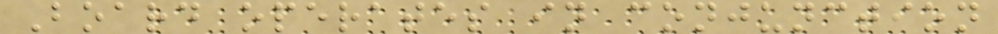Board operates in conjunction
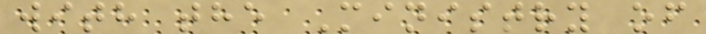with the Ministry of
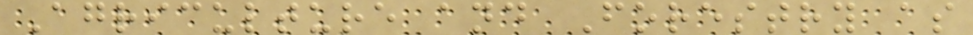Agriculture and Forestry as
